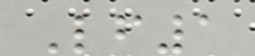Lf1
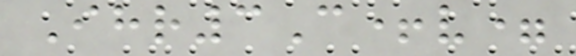Ihr3C+v=
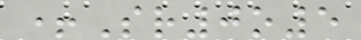+Sr0o5
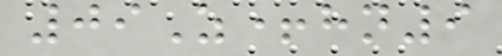09Z+hn9
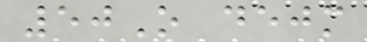50O dejm
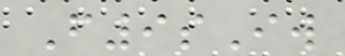F9sIw
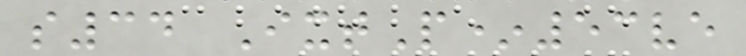s34 IxtP*53ve
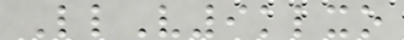LlV9klxo
